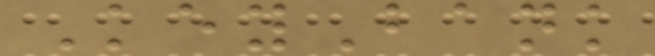KeyBank
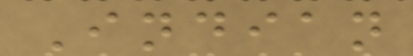Indian
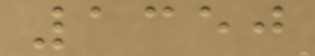1350
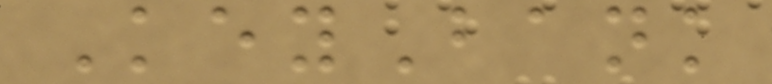KeyBank
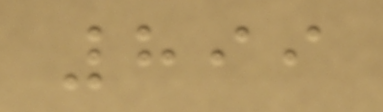899
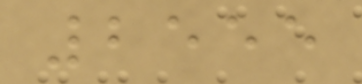2555
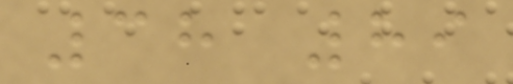38 89
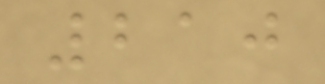210
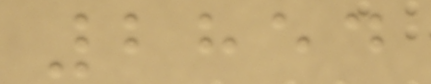2854
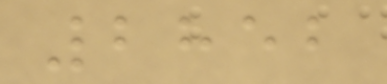2852
